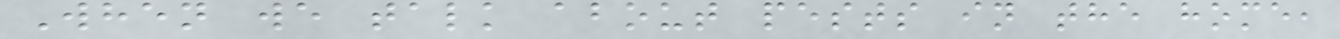When we talk about pests in the home,
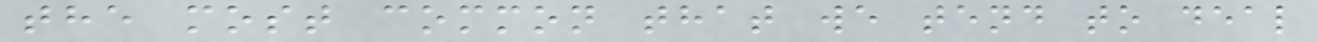the most common that we tend to deal
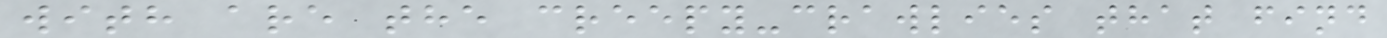with are the creepy-crawlies that find
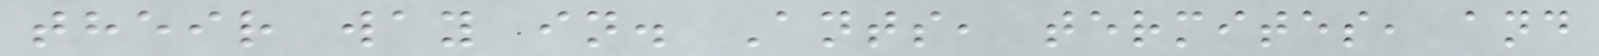their way in. Ants, termites, and
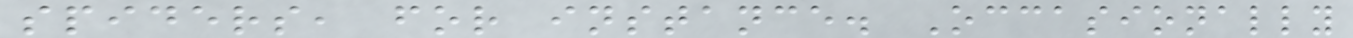spiders, for instance. Occasionally
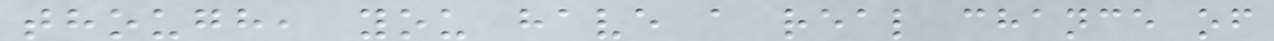though, you have a real chance of
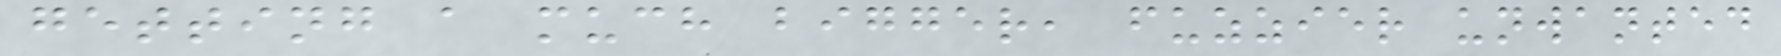getting a much bigger, fuzzier unwanted
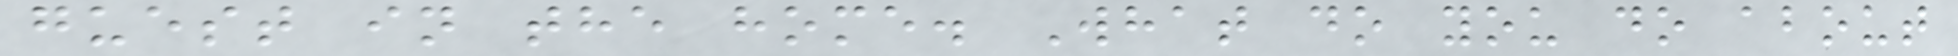guest in the home. What do you do about
